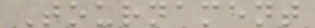Tournament
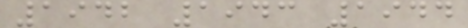1942 1943 1944
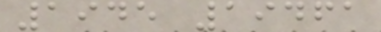1945 19461
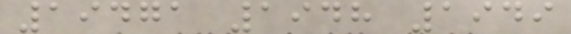19471 1948 1949
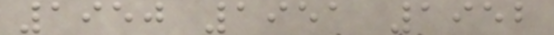1950 1951 1952
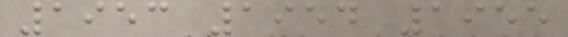1953 1954 1955
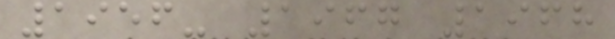1956- 1967 1968
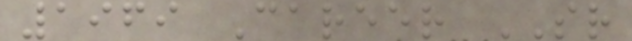1969 Career SR
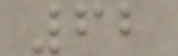62
